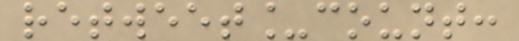retweet_count:
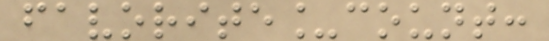favorite_count:
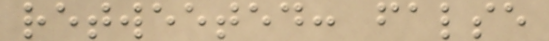retweeted: false
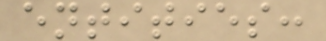entities:
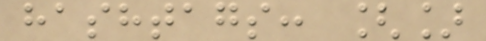hashtags: []
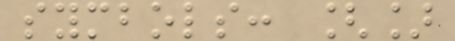symbols: []
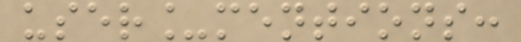user_mentions:
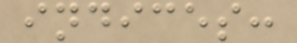indices:
